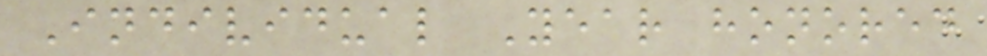Individual Year honored
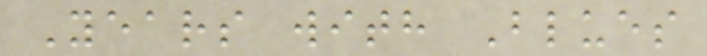Years with Blues
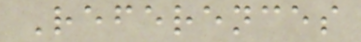References
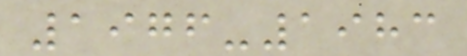1976-1983
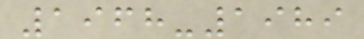1968-1989
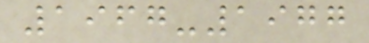1967-1977
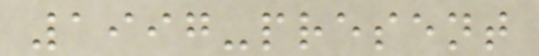1997-present
